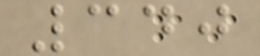340
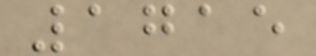1715
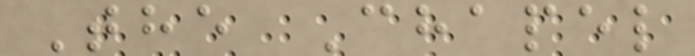The Chapel
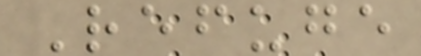Refuge
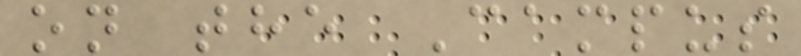on the Campus
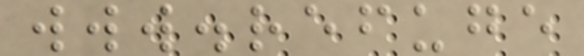www.refuge
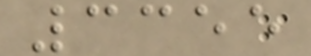3355
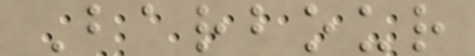Barbour
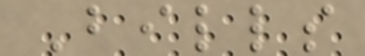Bills
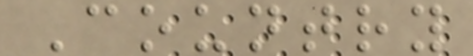Country
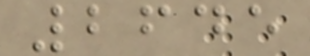2645
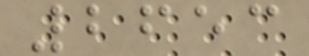2653
